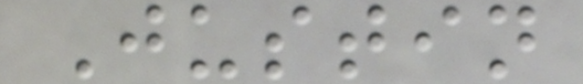Justin
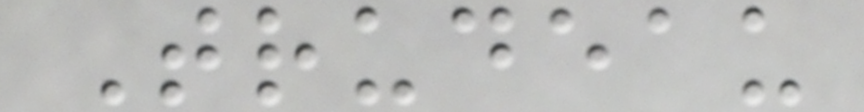Trudeau
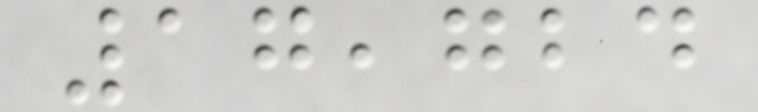17,724
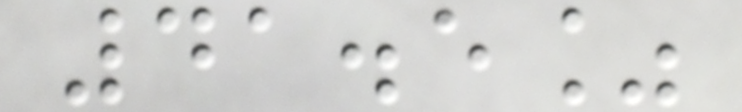41.5%
